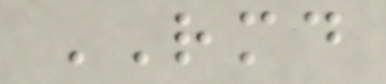RMD
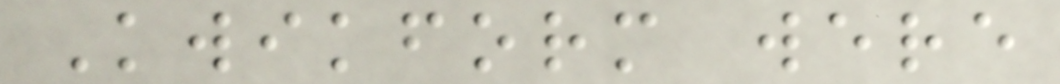Kwikform were
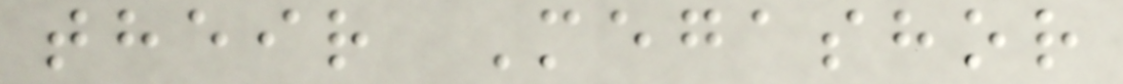their Megashor
